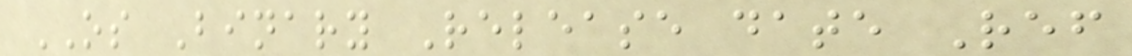OS Binary Release date Ref
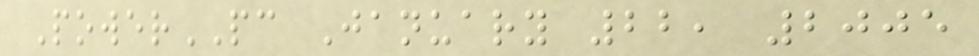PowerPC January 22, 2005
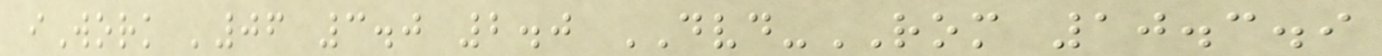iWork '06 3.0 2.0 DVD-ROM 10.3.9
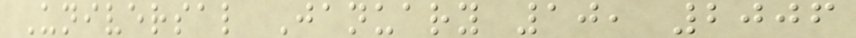Universal January 10, 2006
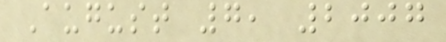August 7, 2007
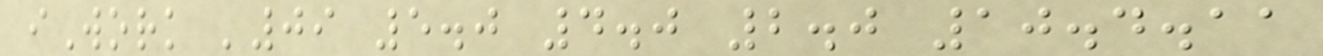iWork '09 5.0 4.0 2.0 10.4.11
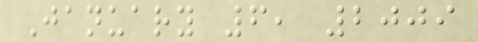January 6, 2009
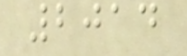2014
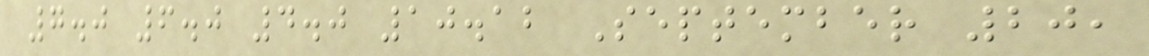7.0 6.0 4.0 10.12 September 20,
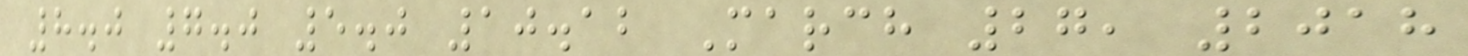8.0 7.0 5.0 10.12 March 27, 2018
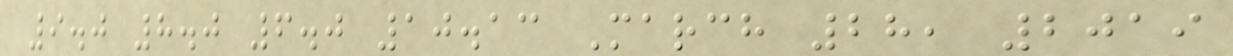9.0 8.0 6.0 10.13 March 28, 2019
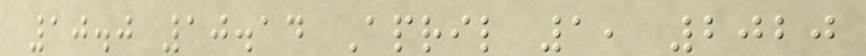10.0 10.14 April 1, 2020
